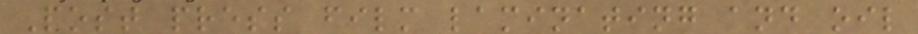Post press film laminating and oil
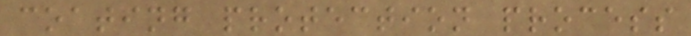coating protection process
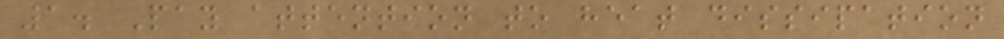1. Pay attention to heat dissipation
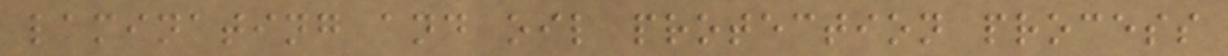laminating and oil protection process
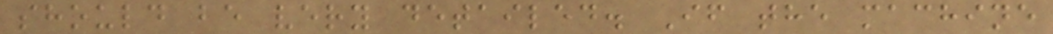should be very detailed. If the machine
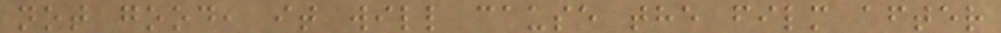not good, it will cause the film after
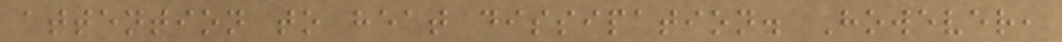attention to heat dissipation. However,
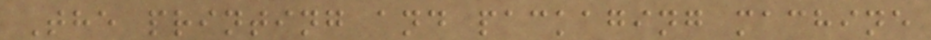The printing and packaging machine
